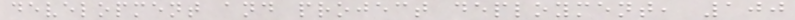development and project deployment, 100
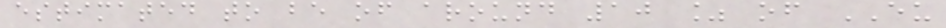estimated to be of around 10 % of EU
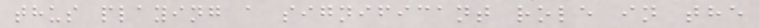thus playing a significant role in the
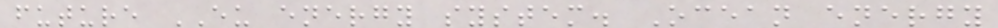future EU energy system. Ocean energy
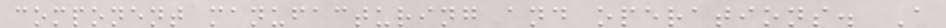component manufacturing and operations. A
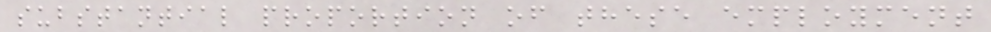substantial proportion of these employment
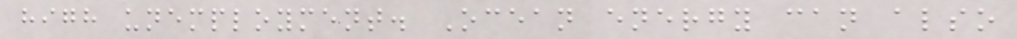high unemployment. Ocean energy can also
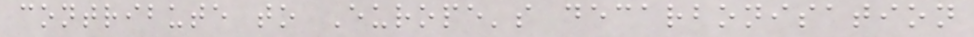contribute to Europe's decarbonisation
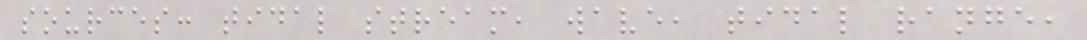sources: tidal stream, wave, tidal range,
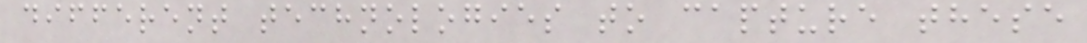different technologies to capture these
